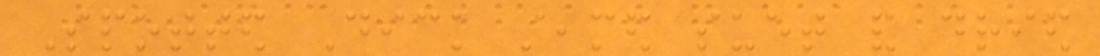Spotted Dick steamed suet and dried
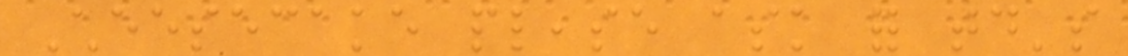Cheesecake please ask for today's
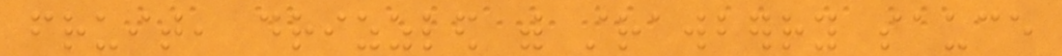fruit, drizzled with strawberry sauce
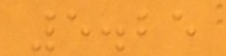5.25
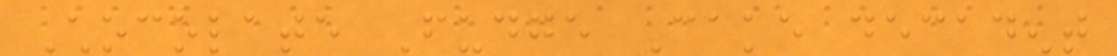Chocolate Fudge Cake decadent
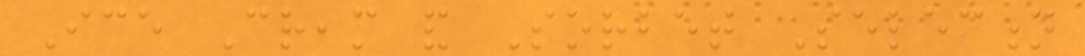Ice Cream and Sorbet Selection
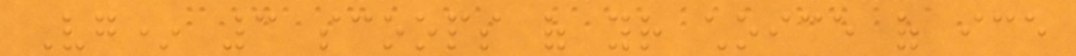Vg* 3 scoops of your choice of ice
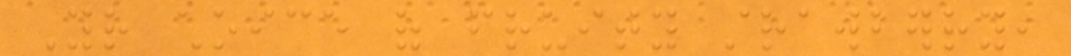Your choice of fruity strawberry,
